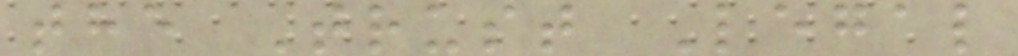the Trust Legal
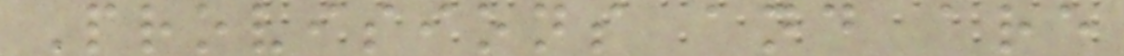Provisions and are
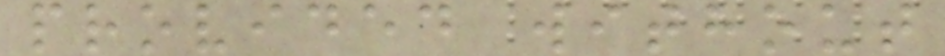provided without
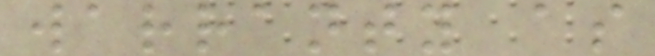warranty as
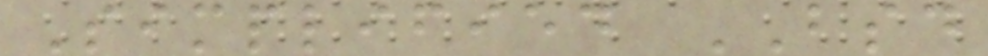Simplified BSD
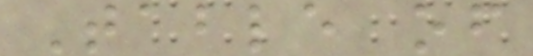Table of
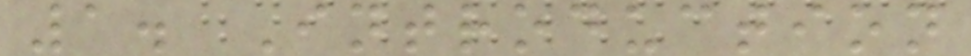1. Introduction
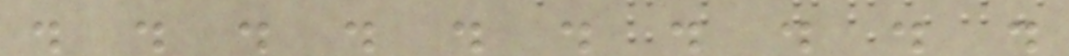. . . . . . . . . .
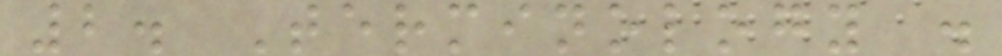2. Terminology .
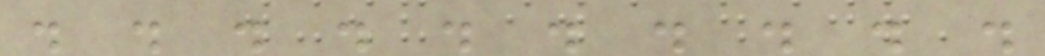. . . . . . . . . .
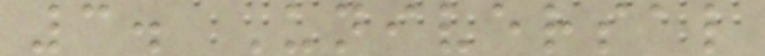3. Universal
